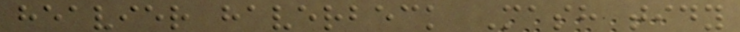heavier haverbeck Mash tidy
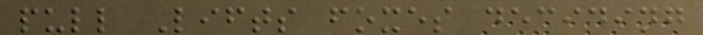pull Lifts foxes deciding
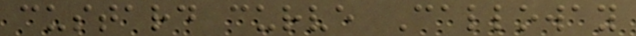custard curve Calloway
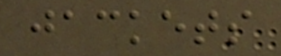jackets
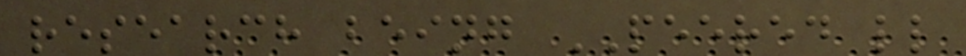research being PEERED ll
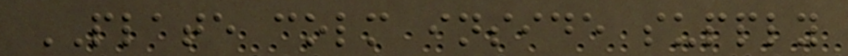PLATE colm inside supply
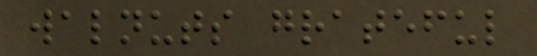walnuts grateful
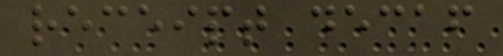receipt decaf
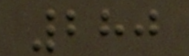280
